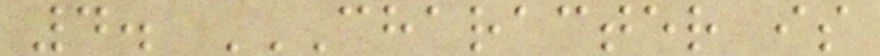4. CHARACTER IS
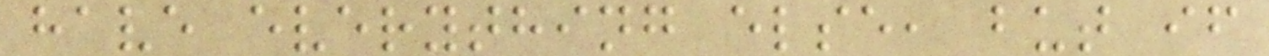have everything else, but if
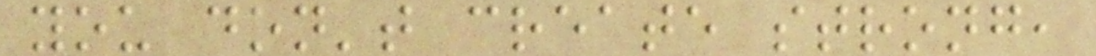you don't create strong,
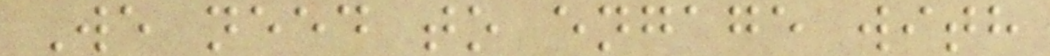We need to engage with
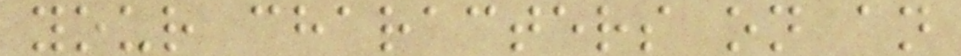your characters on an
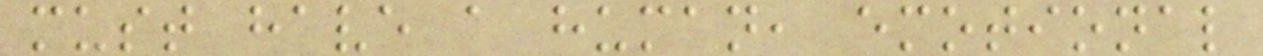must have a human, emotional
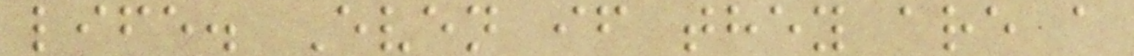life. Even if they are a
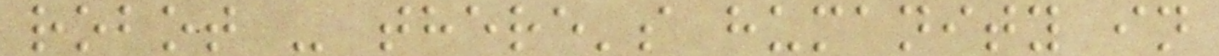robot - there's humanity in
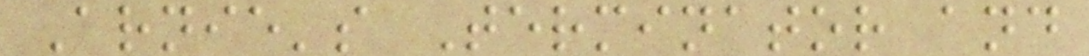Arnie's Terminator and
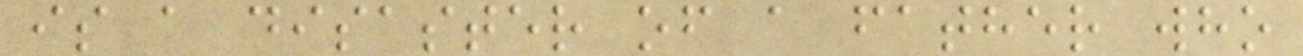is a disaster of a father who
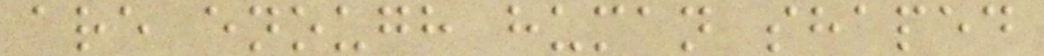are enough human shaped
